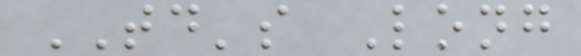TD's Long
